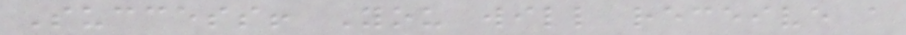Success! You will receive a
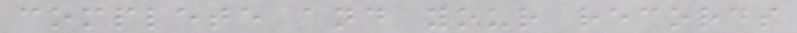complete and your records
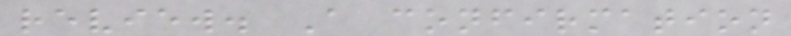review. A confirmation
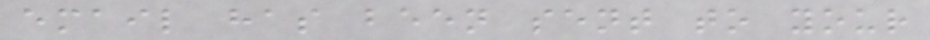email has been sent to your
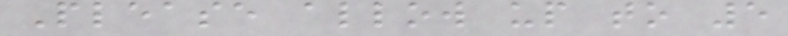Please allow up to 5
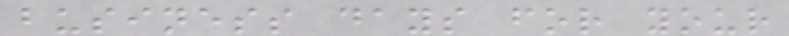business days for your
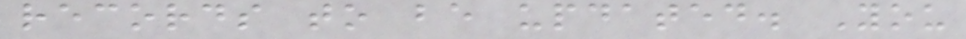records to be updated. You
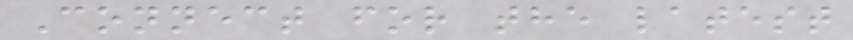Connect for the latest
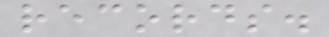records.
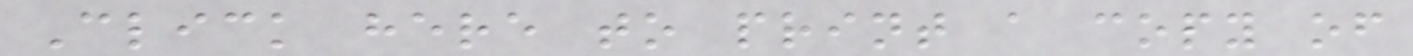Click here to print a copy of
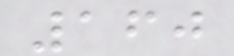160
